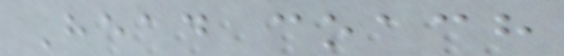Head coach
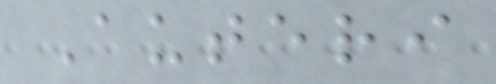Auteri
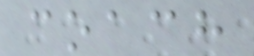coach
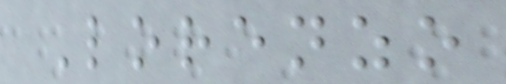Lorenzo
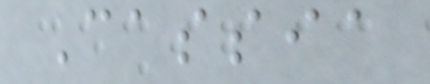Cassia
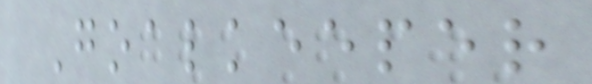Goalkeeper
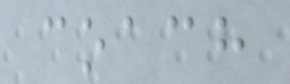coach
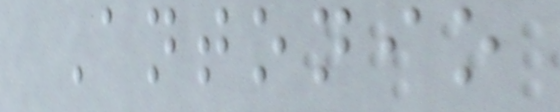Antonio
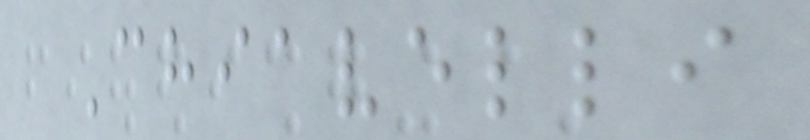Chiavelli
